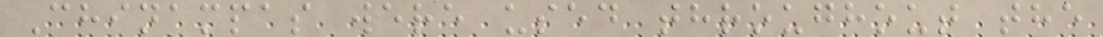Chinampas were used throughout the
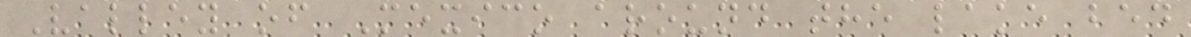Valley of Mexico around the lake bed
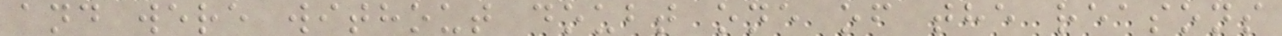and were without doubt one of the reasons
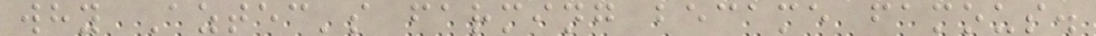why Aztec's farming became famous.
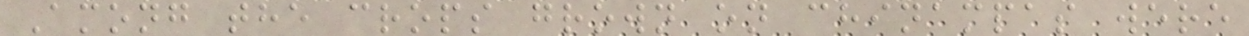Among the crops grown on chinampas were
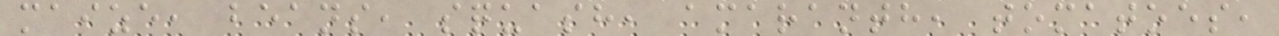maize, beans, squash, amaranth, tomatoes,
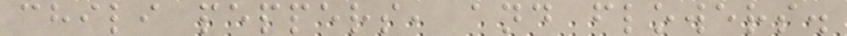chili peppers, and flowers.
